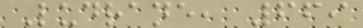Ludrane, 669
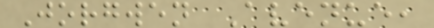Jorgwen Avenue,
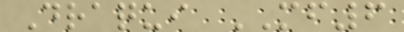Draqui MF6
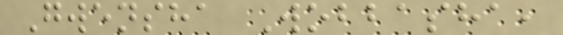Gwensha Wobbasha,
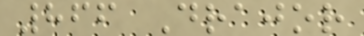866 Drajor
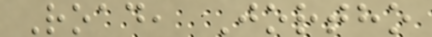Road, Jortho
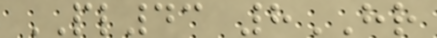PL43 8HR
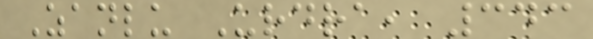Zanlu Urdra, 343
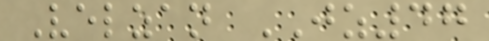Velzan JZ47
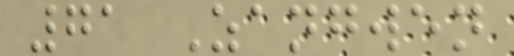71 Zangwen
